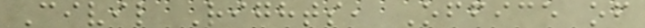Civil Rights, Office of
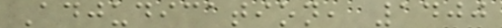Adjudication, 1400
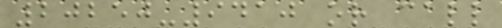20250-9410 or call
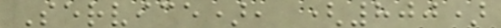Service), (800)
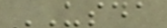USDA
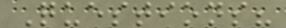Questions?
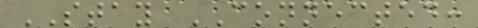STAY CONNECTED:
